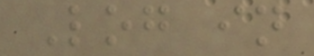Log in
